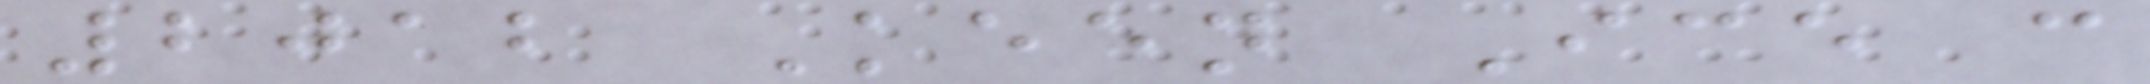2012 Keen Ice c
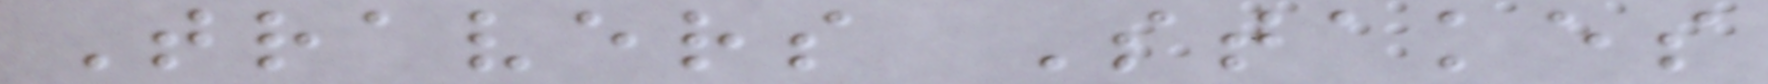Travers Stakes
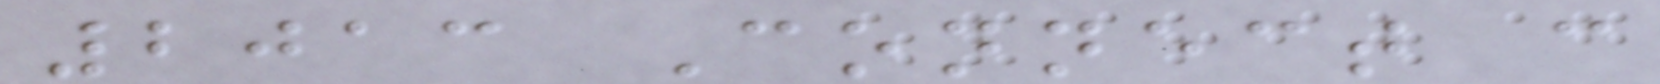2013 Connect c
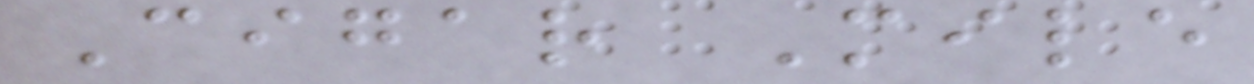Cigar Mile
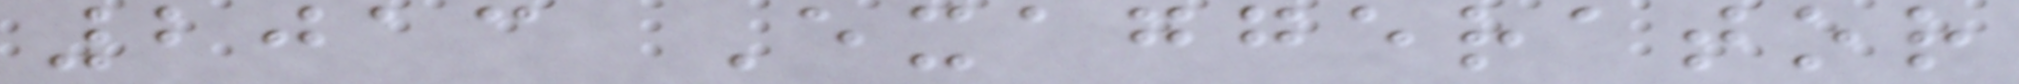2013 Exaggerator
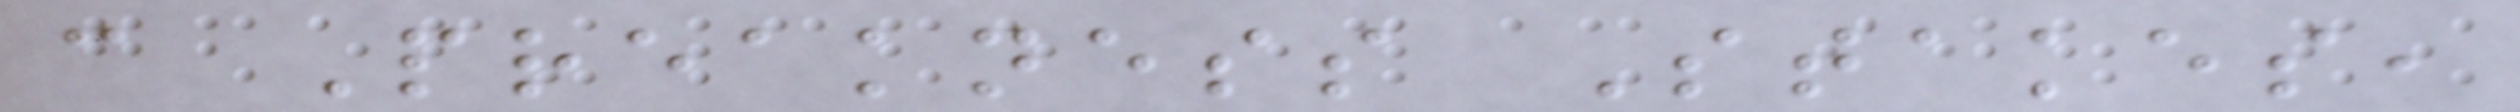c Preakness Stakes,
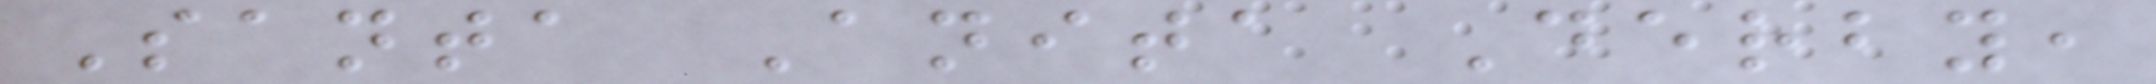Santa Anita Derby,
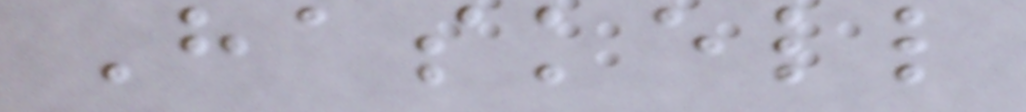Haskell
